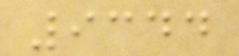9344
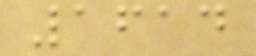1614
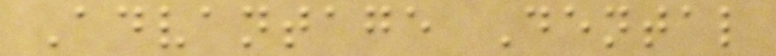Advantage Dental
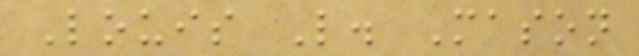Louis L. Mason
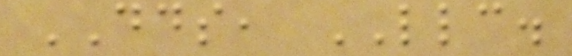DDS, LLC.
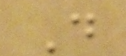D
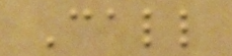Call
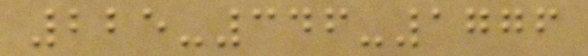225-346-1776
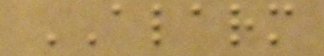ALARM
